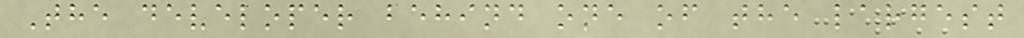The developer behind one of the largest
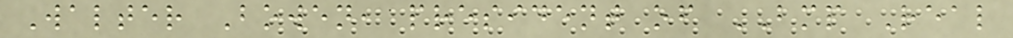Walter Bowen, president of BMP Real
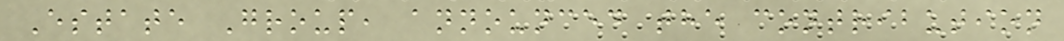Estate Group, announced the contribution
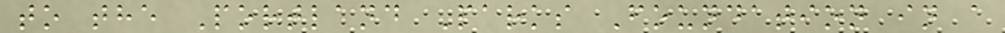to the Portland Parks Foundation in a
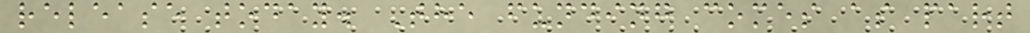release today. The funding comes as part
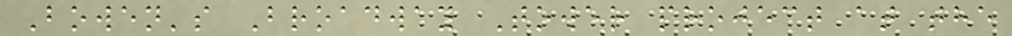Bowen's Broadway Tower project at the
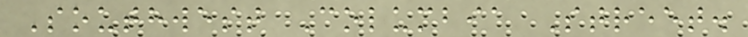Southwest Columbia Street.
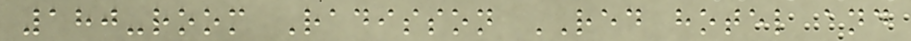180-room Radisson RED hotel and
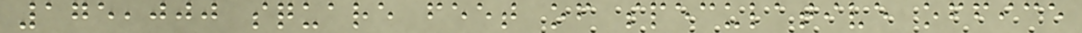175,000 square feet of speculative office
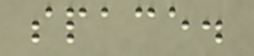space.
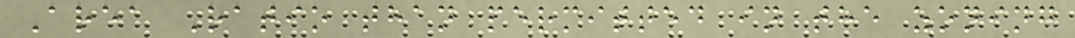Area Ratio than permitted in the zoning
